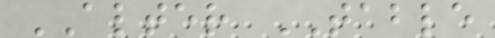ALTER TABLE
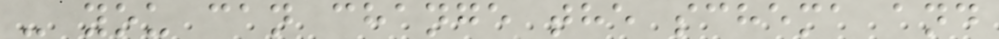- you can change the schema and
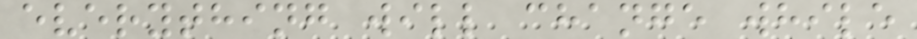everything will change while
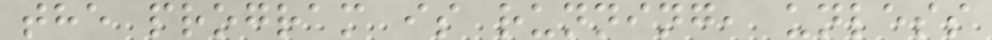the program is running, unless
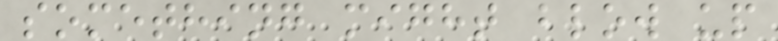something might blow up
